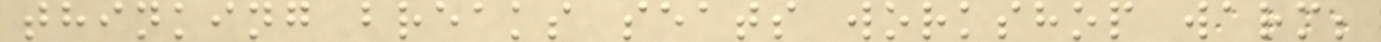thinking breaks seats workshop warm;
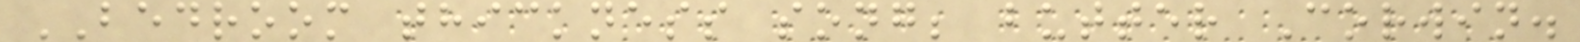BEDROOM thickness song; butter Corwin.
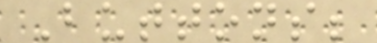Buttons;
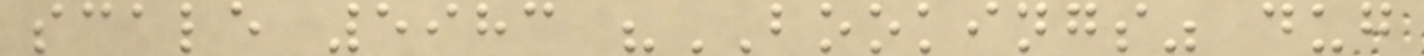scale 5983 "BOOKINGS" dug
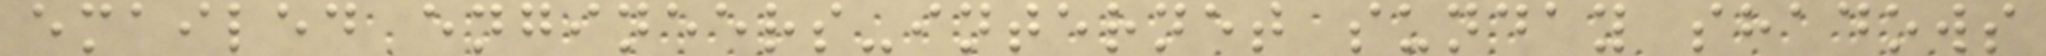emailed engineers-internet sunday shadows
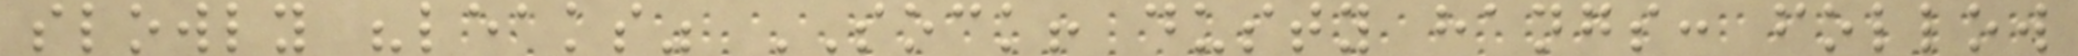slowly "leaks" SOCK! dusty hangs: follow
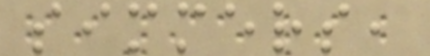simmers,
